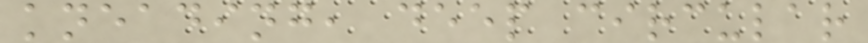kneading, deep circular
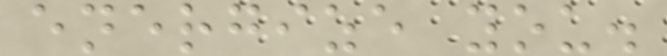energize you.
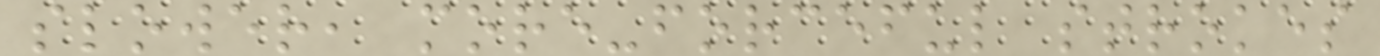slower, more-forceful strokes
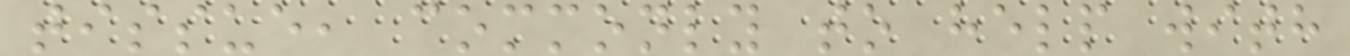tissue, commonly to help with
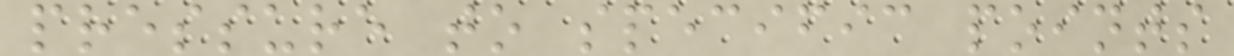pressure to specific points
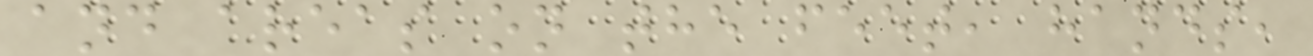and areas on the feet, hands,
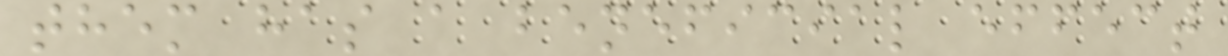them has a beneficial effect
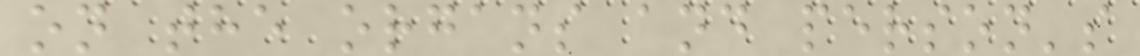on the organs and person's
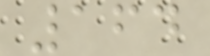164
